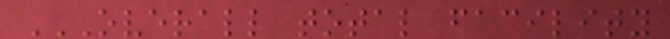OVERALL TOTAL FACILITY
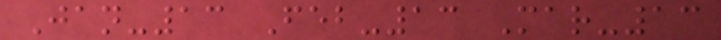Jan-13 Feb-13 Mar-13
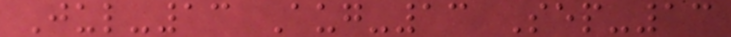Jul-13 Aug-13 Sep-13
